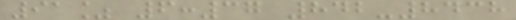91% 6:37 842-8438
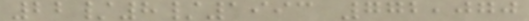22/8/1993 772,070
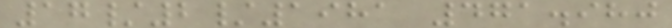17/2/1981 471.980
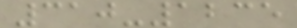310-1235
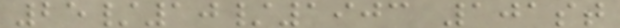25/10/1903 101st
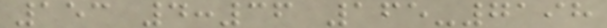153 4:36 165-7198
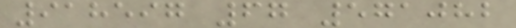918597 67 571082
